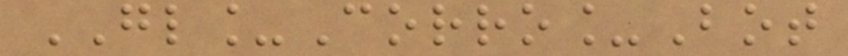GL_Corro_Bot
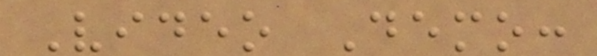Video Demo:
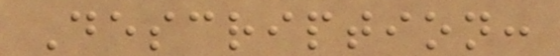Description:
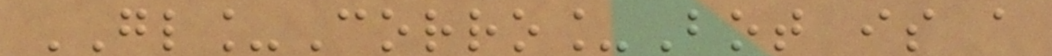GL_Corro_Bot is a
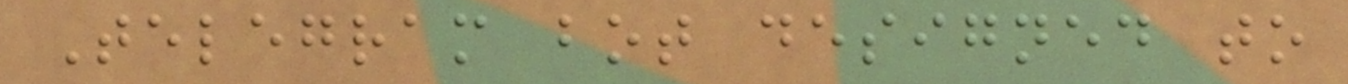Telegram bot designed to
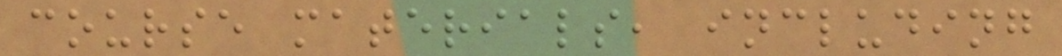course materials, including
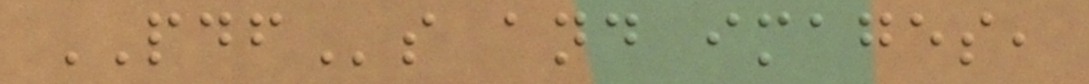PDFs and images,
